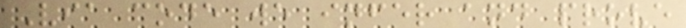Via code we infer and prove
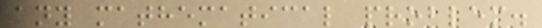any mathematical problem.
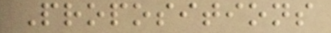Propositions
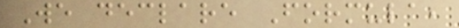We declare Formula,
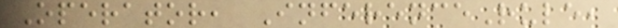Operator, InferenceRule,
